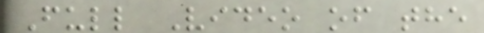Full Video of the
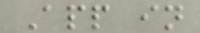App in
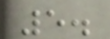5.
